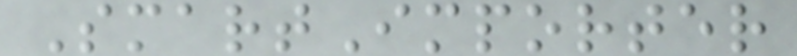SmartImporter
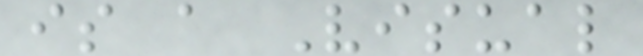is a Visual
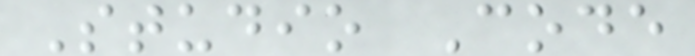Studio Code
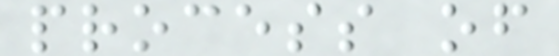process of
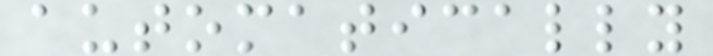automatically
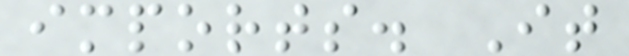imports. It
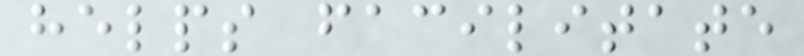helps facilitate
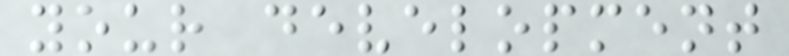your development
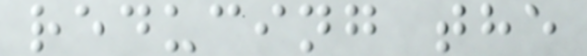reducing the
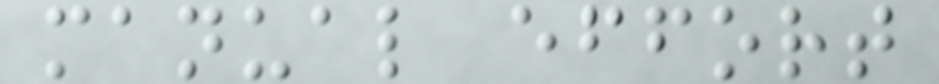manual effort
